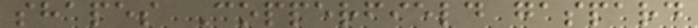shapes Copperfield gaspard
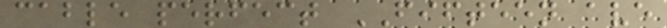cable perfect FIFTEEN ave
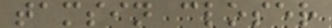tamsin closer
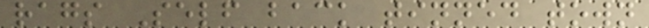rags Self back tinned town
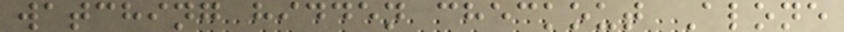watching hidden checkout Alone
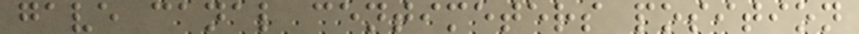gave canal centimeters position
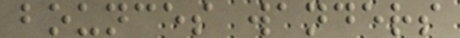bounces wanders
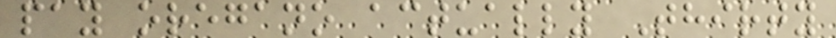pay oregano actually Thirty
